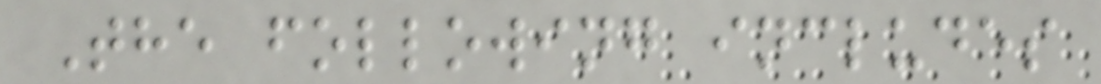The following includes
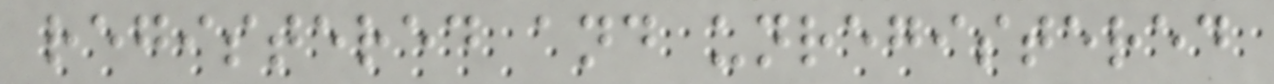registered and unregistered
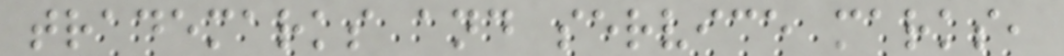trademarks and service marks,
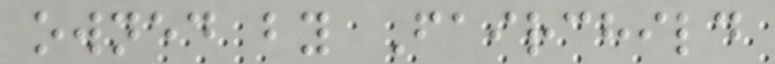owned by Fairchild
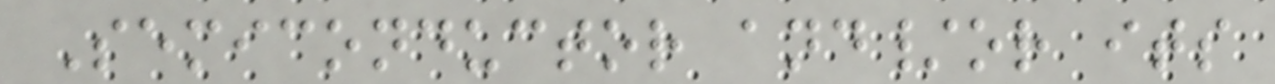Semiconductor and/or its
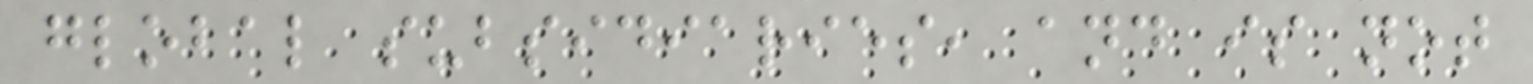global subsidiaries, and is not
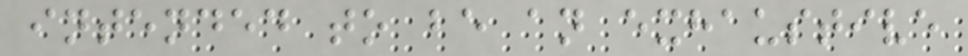intended to be an exhaustive
